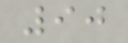90
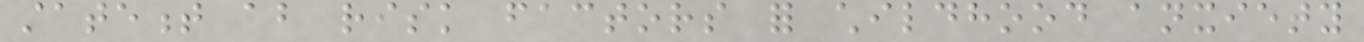statement about risk factors for childhood anxiety
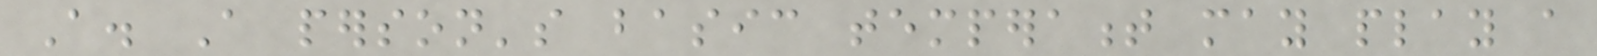A. A person's basic temperament may play a
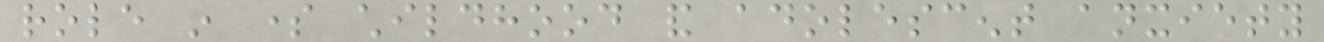role in some childhood and adolescent anxiety
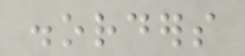disorders
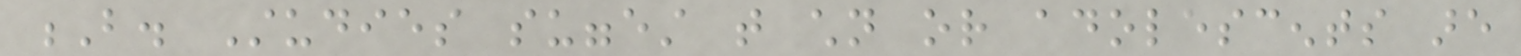B. Studies suggest that children or adolescents are
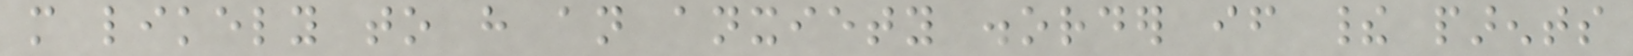more likely to have an anxiety disorder if their parents
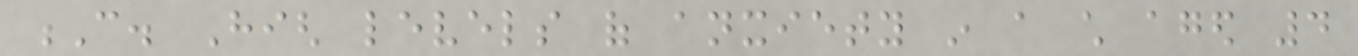C. High levels of anxiety in a child aged 4
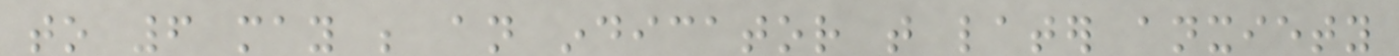to 6 may be an indicator that later anxiety
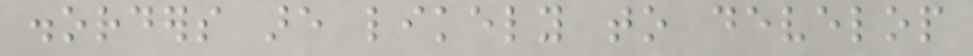disorders are likely to develop
